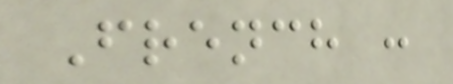French :
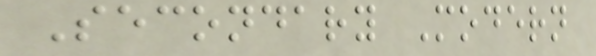Secondary Modern
